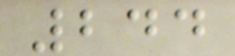244
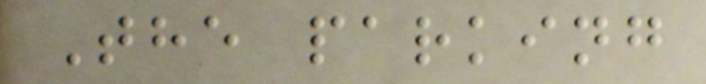The parking
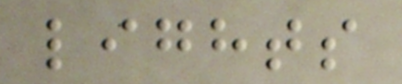lights
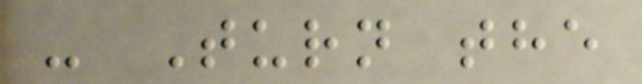- Turn the
